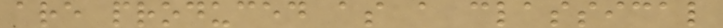are produced as a classical
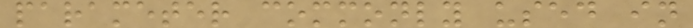parameter commonly used in
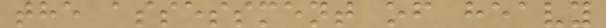the assessment of heavy
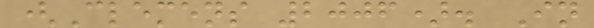(Clemens 2006). In
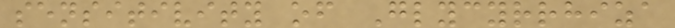sensitivity of Glycyrrhiza
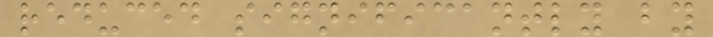reduced significantly by
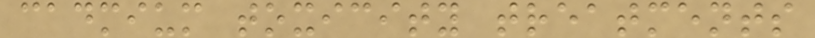cadmium toxicity treatments
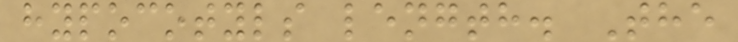hypocotyls length. The
